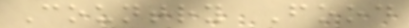Country Food
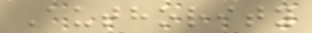Authority
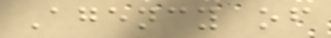Agency of
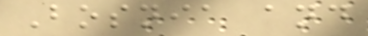Bosnia and
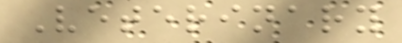Veterinary
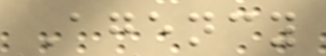Agency
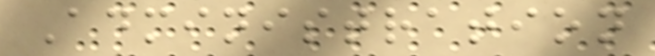Administration
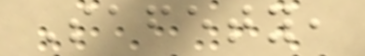Safety,
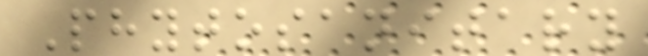Phytosanitary
